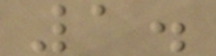1.
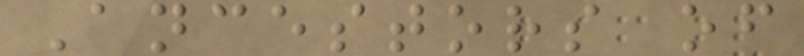Ancestors of
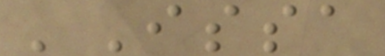'Issa
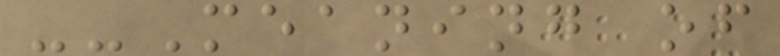--Meaning of
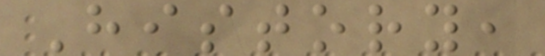History,
